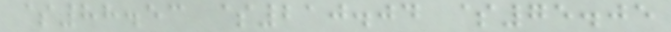$88.53 $210.04 $75.05
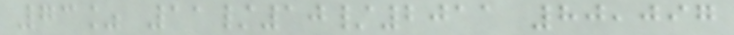73% 11/10/2011 80,097
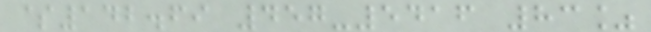$142.69 457-5416 83%
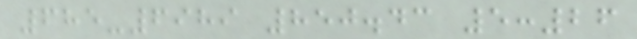685-6989 850.43 5:26
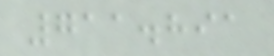711.891
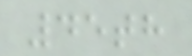45th
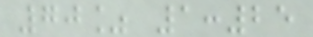70% 1:25
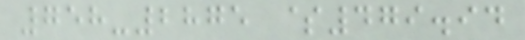758-2875 $479.94
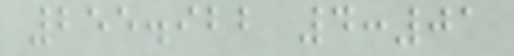255.922 4:01
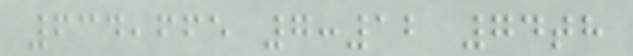634,665 7:12 74th
